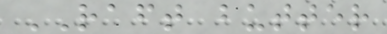RAFT butter
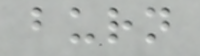burn
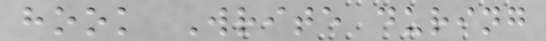hook Write during
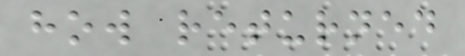how returned
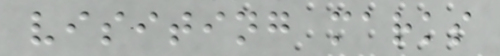visiting marks
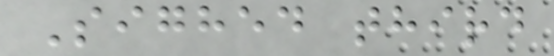Sighed third
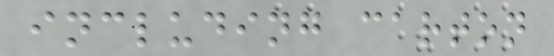including carton
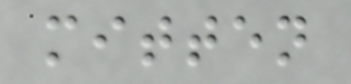mitten
